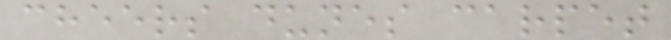cheers dunes carpet
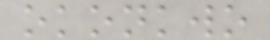okonkwo
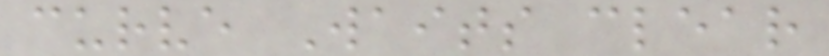curve Waits clear
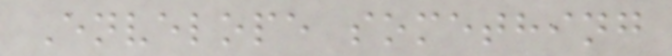Envelope something
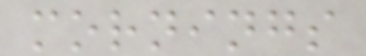mornings
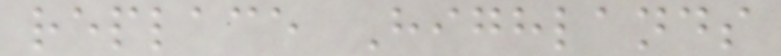replace Highlands
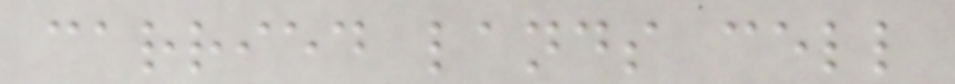carried lands cell
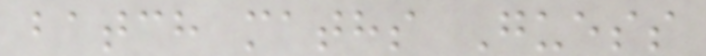batch maths Guess
